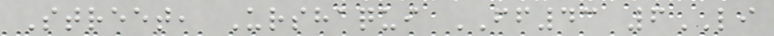Street, Urshaqui FF43 6LI
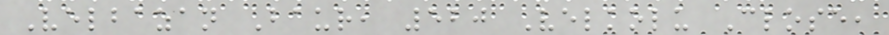Velbazan Baur, 520 Velkolu Close,
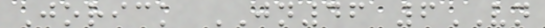Jorick JN46 6VN
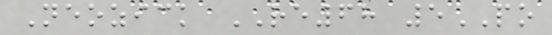Neozick RE68 5PO
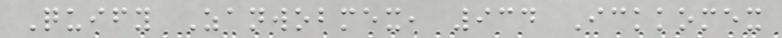Quify Zanwobmex, 934 Ickkomex
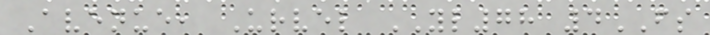Avenue, Urvel YL78 4FS
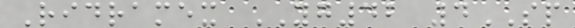Ridramex YG42 4SP
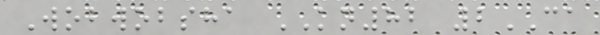Wobwobsha KN82 2CA
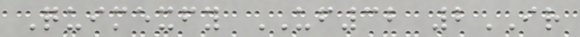Quimexfy UF32 2IR
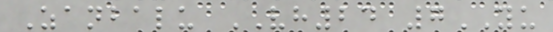Zanbalu VH24 7YU
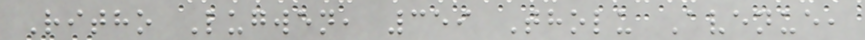Ritho Lugwen, 359 Tholu Avenue,
